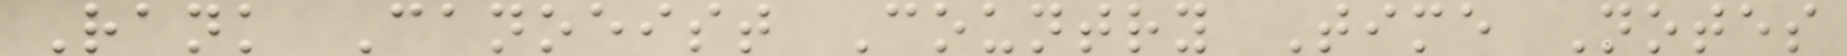Rank Canoeist Country Time Notes
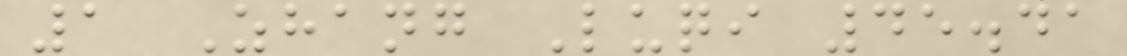1 Zhang Luqi 45.41
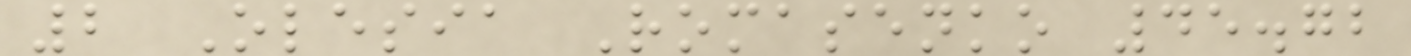2 Olesia Romasenko 45.72
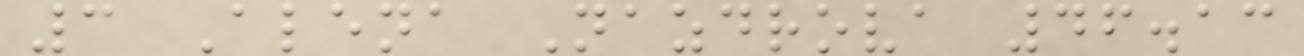3 Alena Nazdrova 46.13
